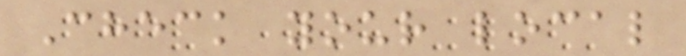Check your local
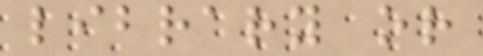library or
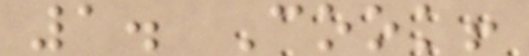1. Cook!
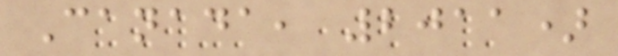Canada, 2011)
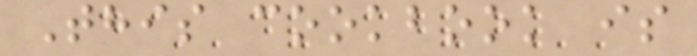This cookbook is
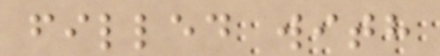filled with
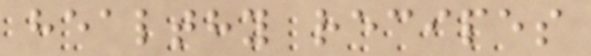healthy recipes
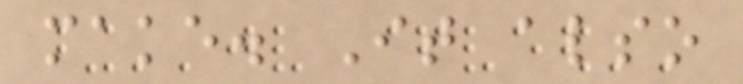make. It also
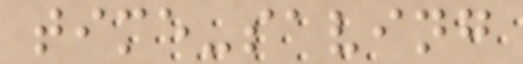time-saving
